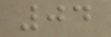04
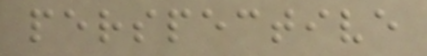perspective
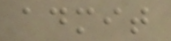admit
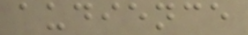audience
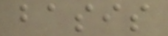basis
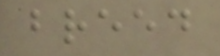breed
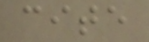cite
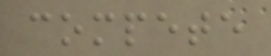compete
